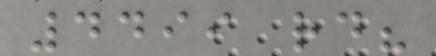4499 rd?
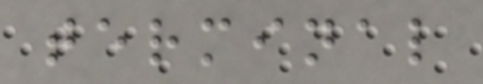terminal
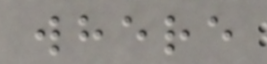where
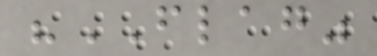"FLAG"
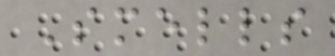Smells
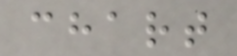chart
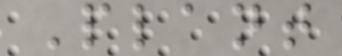Plant
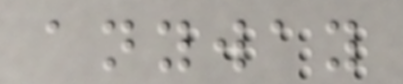anyway
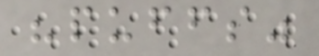"puffs"
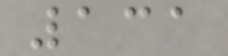131
